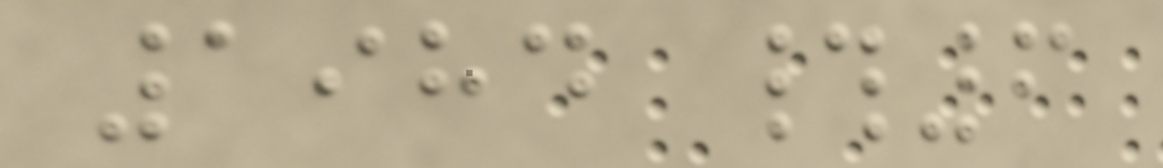1984 #6
